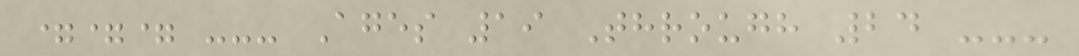=== --- Ages 19 Through 24 ---
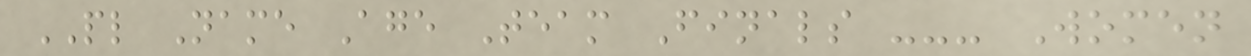PL Name Age Team Finals --- Women
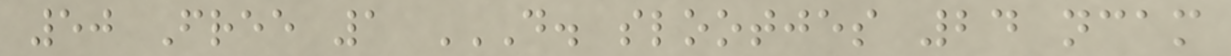50 Free 1 D. SLOOTJES 24 NCAM
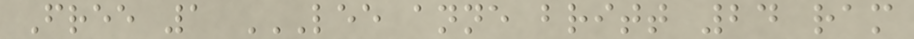Free 1 LEE ANNE BRITT 24 RAM
